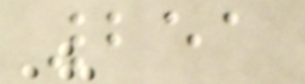251
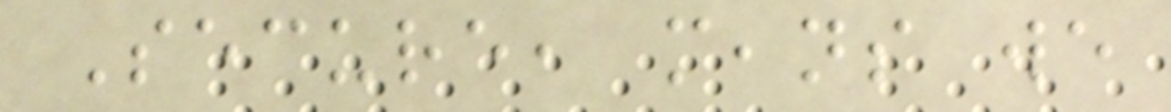Secure, means we
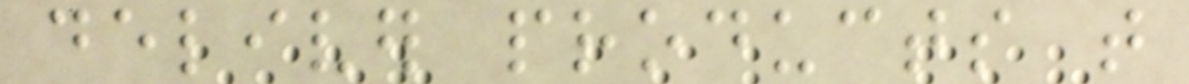deliver products that
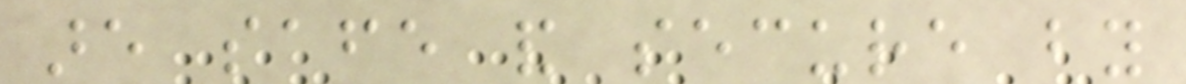are safe and secure by
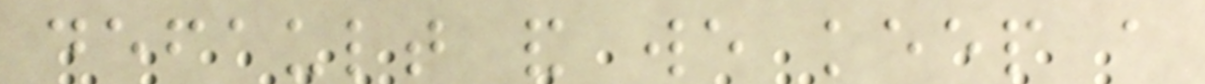default and we keep a
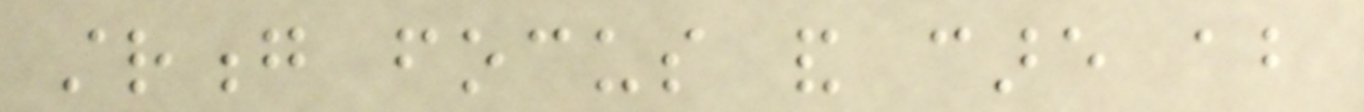strong focus and care about
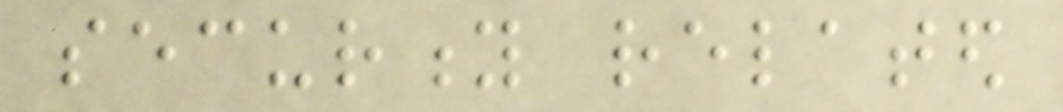security related
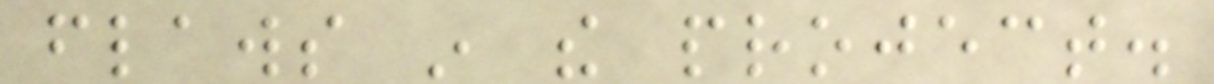flaws in the project.
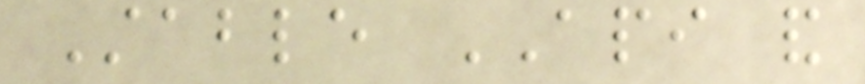Stable API and
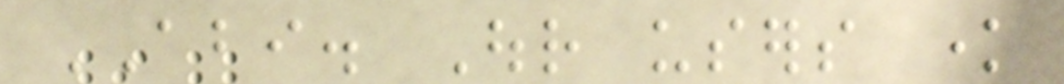ABI. Our users know
